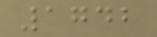1742
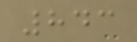843
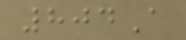804A
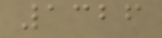1326
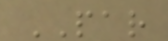PAR
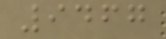9467
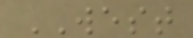WEST
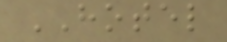HOTEL
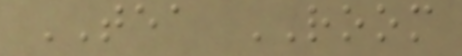TEA ROOM
